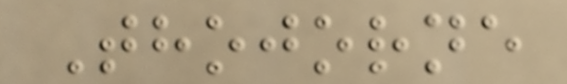Thojorne
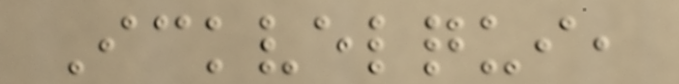Ickvelqui,
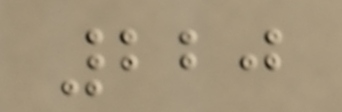220
